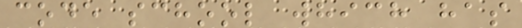code school which has
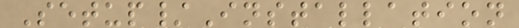Setup/Installation
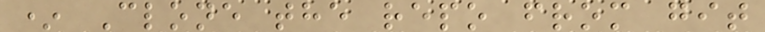* Clone the repo from git
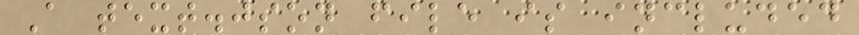A text.json file is included
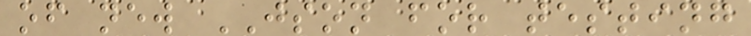of new JSON for testing
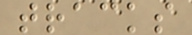tracks
